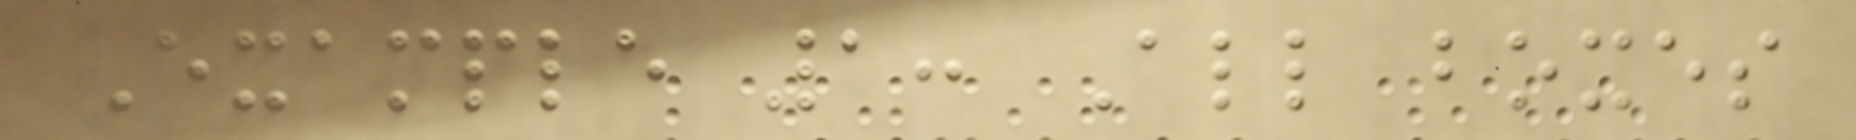Example 1: All boxes
